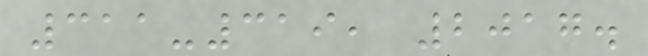311-319, 2017.
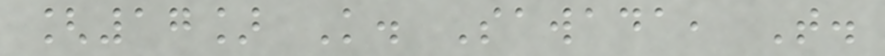[17] K. Sawada, T.
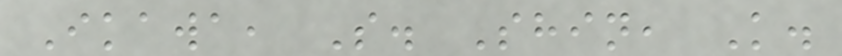Ikawa, S. Shin, K.
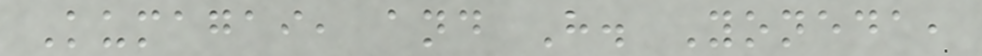Kumagai, and H. Yoneda,
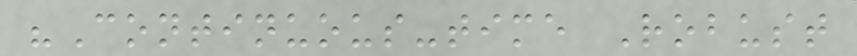"Continuous-time Robust
